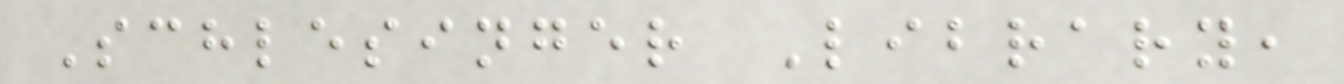Schlesinger Library,
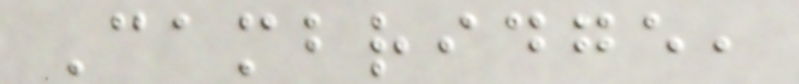Cambridge,
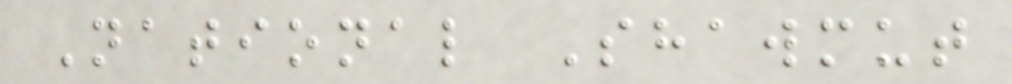National Shawmut
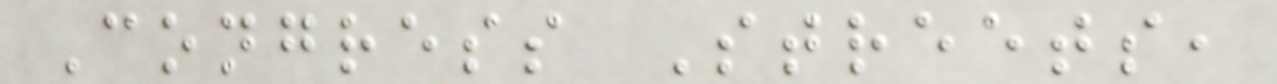Congress Streets,
